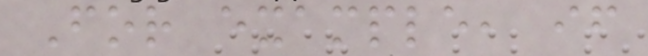For example, if
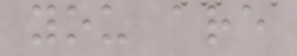you are
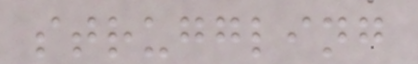struggling
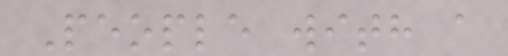People with a
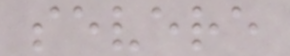severe
